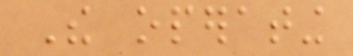The operating
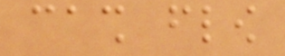cash flow
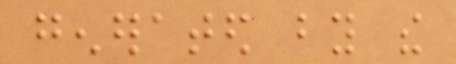generated by the
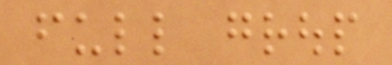full group
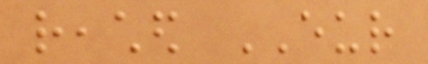reached EUR
